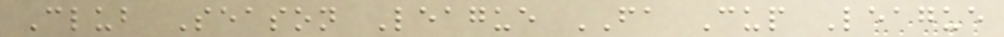Club Season League FA Cup League
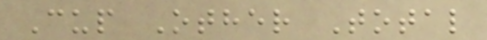Cup Other Total
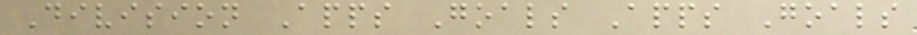Division Apps Goals Apps Goals
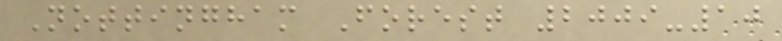Nottingham Forest 2009-10
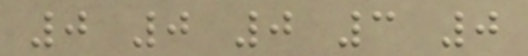0 0 0 3 0
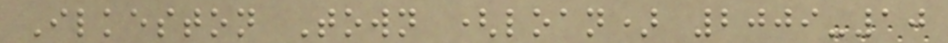Ilkeston Town (loan) 2009-10
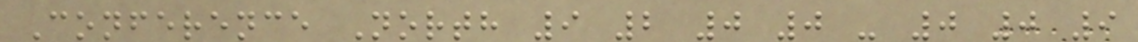Conference North 9 2 0 0 - 0 0 9
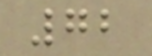72
